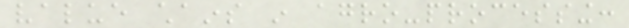value chains in agro-processing:
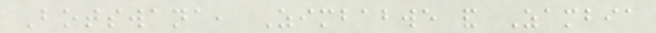Botswana, Zimbabwe and Zambia
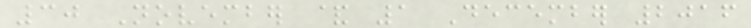30 November & 1 December 2016
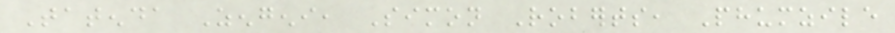Tatenda Zengeni, Simon Roberts, Phumzile
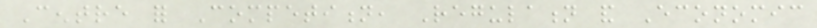Centre for Competition, Regulation and Economic
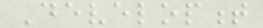Development
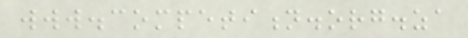www.competition.org.za
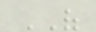OF
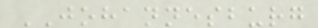JOHANNESBURG
